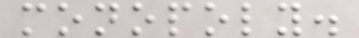monopoly.
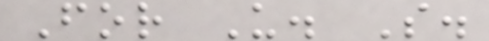For U. S.
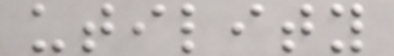utility
